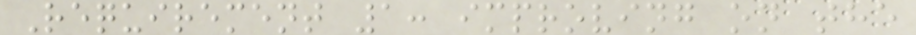Requirement 1: improving on the
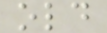old
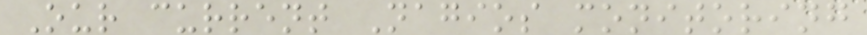Our current Nagios monitoring
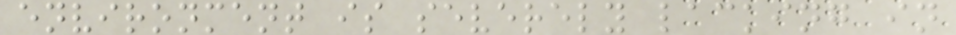environment is severely lacking in
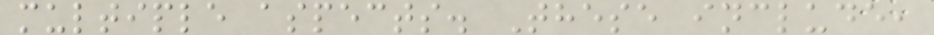multiple aspects. These include,
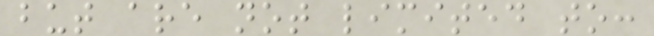but are not limited to:
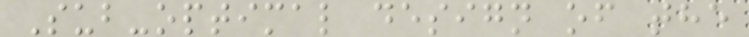Sub-optimal design of the
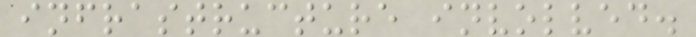infrastructure involved.
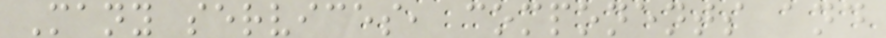Many services, components and
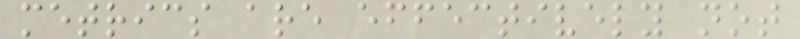metrics are effectively not
